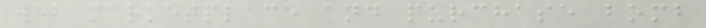web marketplace and purchase bomb
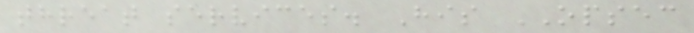threat services. His OPSEC
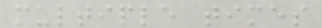multiple times
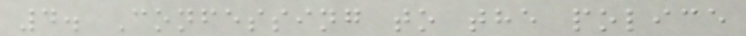4. Confessing to the police
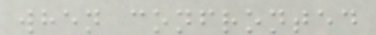when confronted
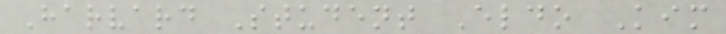Harvard Student Eldo Kim
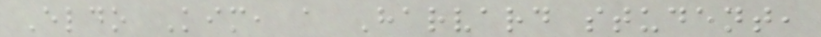Eldo Kim, a Harvard student,
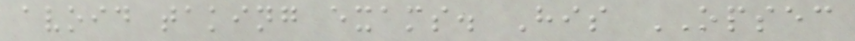avoid taking exams. His OPSEC
